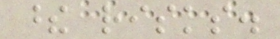these risks.
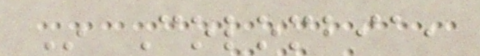In Colombia,
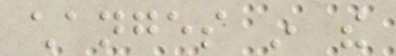changes in the
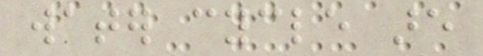water cycle are
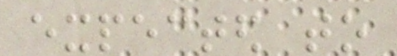expected to
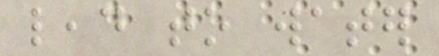lead to water
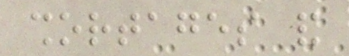shortages and
